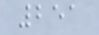251
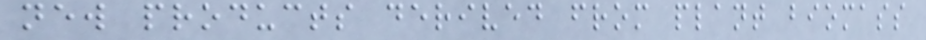new products derived from plant biomass
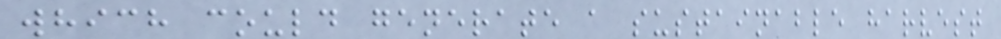which could generate a sustainable harvest
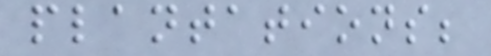plantations;
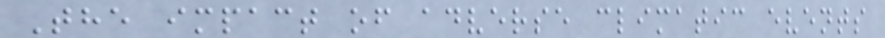The impact of adverse climatic events
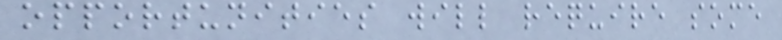opportunities will require some
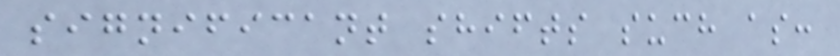significant shifts such as:
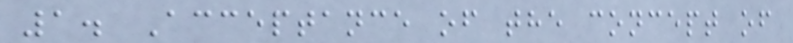1. Acceptance of the concept of
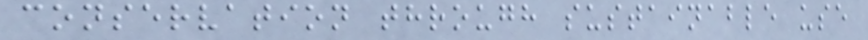conservation through sustainable use
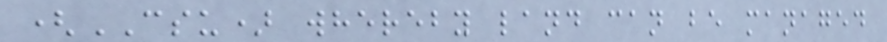(CSU) whereby land can be managed
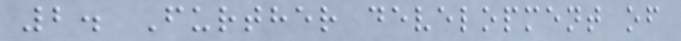2. Further development of
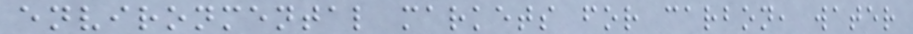environmental markets for carbon, water
